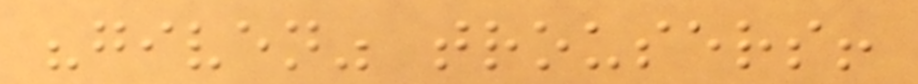"given" trousers!
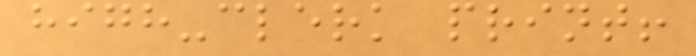high-clerk print!
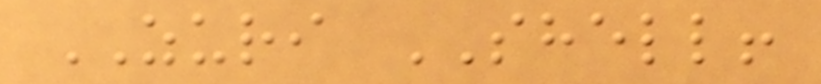ZURI SHELL!
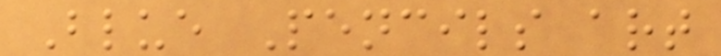Blue Pencils art
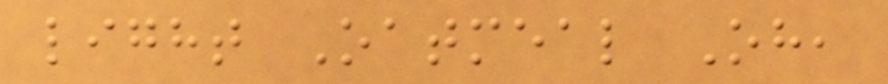light Oatmeal Oh,
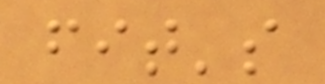fit's
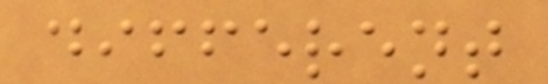different
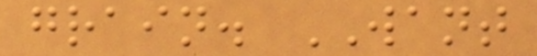grain. WANT
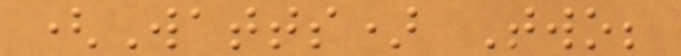(Watts) Two;
